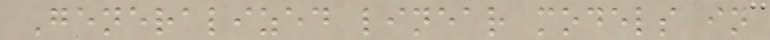Generalized linear models in
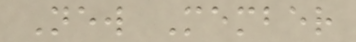New Member
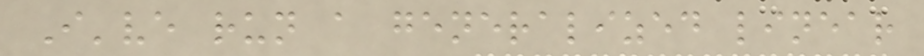I've run a generalized linear
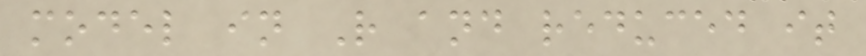model in R and reduced it
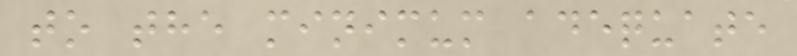to the minimum adequate
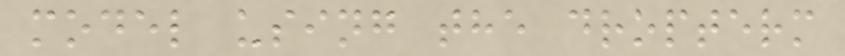model using the dropterm
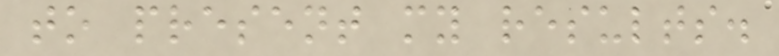to present my results.
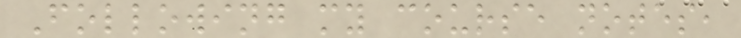Following my course notes,
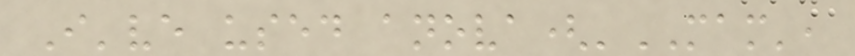I've used anova('MAM',
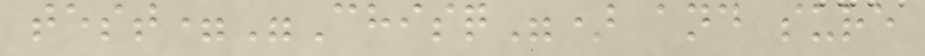test="Chisq") and sure
